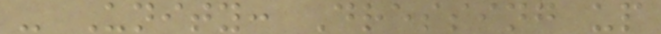- Unity: Dressing up
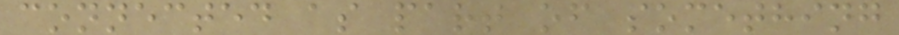connected as part of something
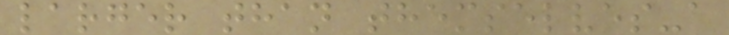larger than themselves-a
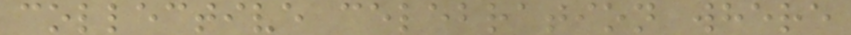collective celebration where
